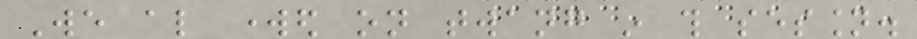We also worked on twang in this session.
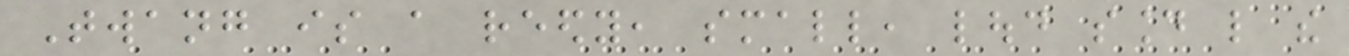Twang is a reedy, small, loud sound like the
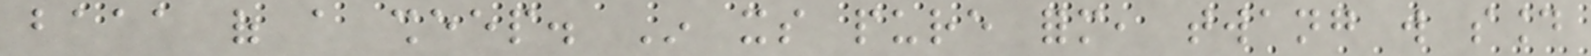baaa of a sheep. In its pure form, twang will sound
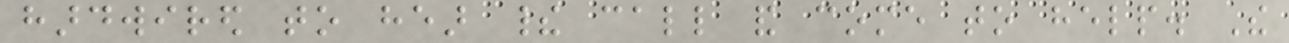hardwired to hear their call and come to help. The
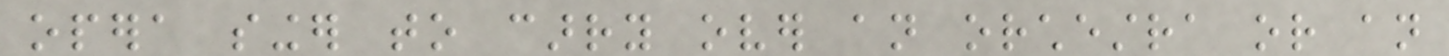opera singer to carry over an orchestra or an
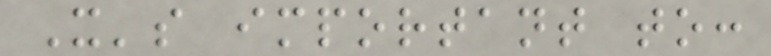It's important to:
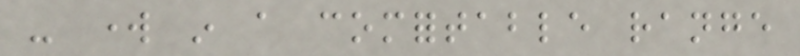- work in a comfortable range
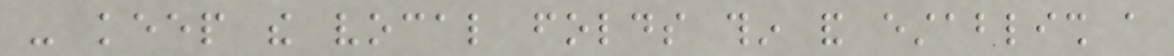- keep the vocal folds thin and establish a
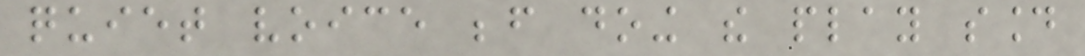quiet voice before doing the play sound
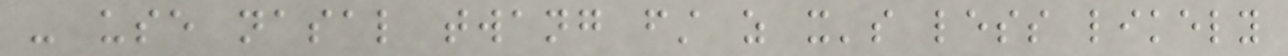- use nasal twang first as it's less likely
